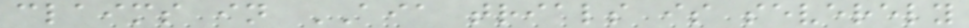claims in AIA trials is severely
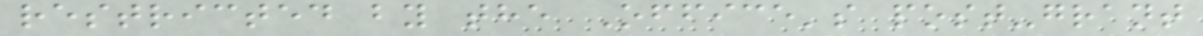restricted by the Office's post-grant
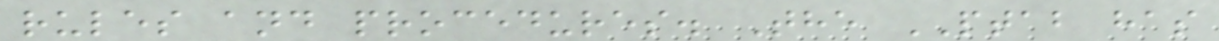rules and procedures. The PTAB has
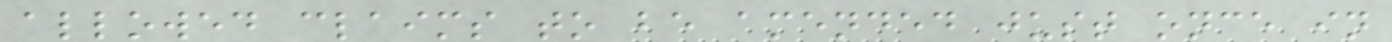allowed claims to be amended just once in
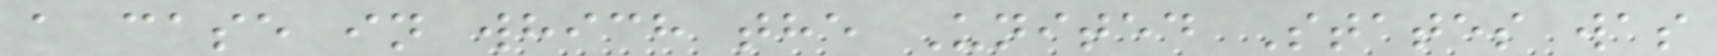a case in which the United States was
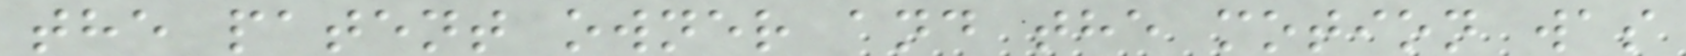the patent owner and the motion was
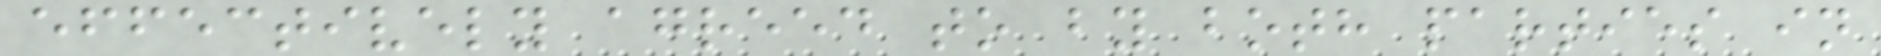effectively agreed to by both parties in
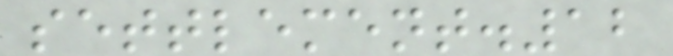settlement.12
